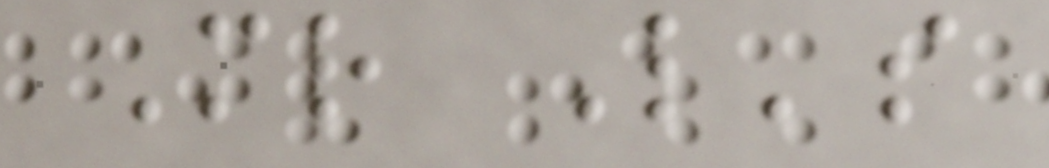Mr L's
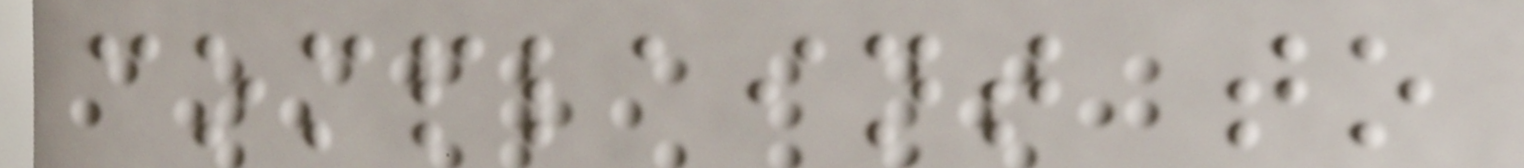complaint to
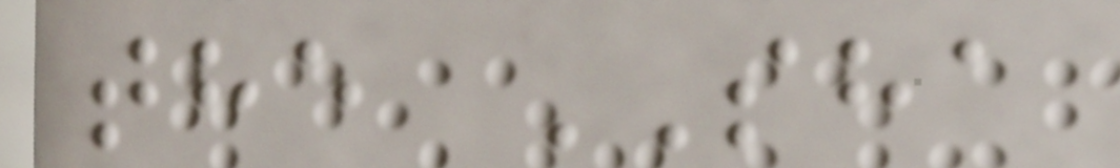the SHA
